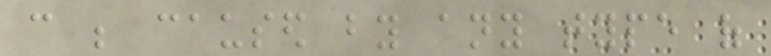can be caused by any type of
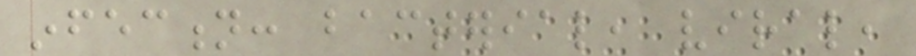infection: bacterial, viral,
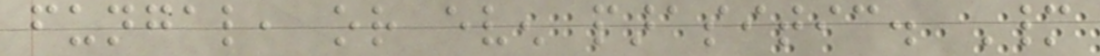fungal, or even parasitic. Many
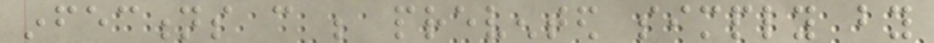infections can be prevented simply by
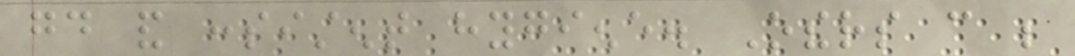good and consistent hygiene. Others can be
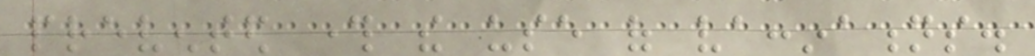prevented through the use of vaccinations.
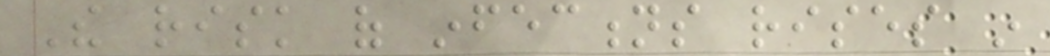The risk of infections rises in
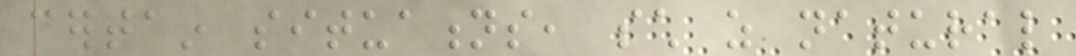certain situations, such as natural
